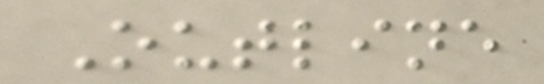Outline
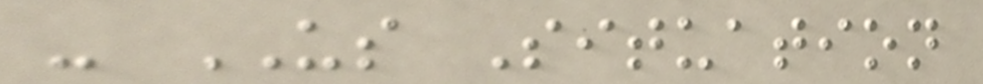- US Situation
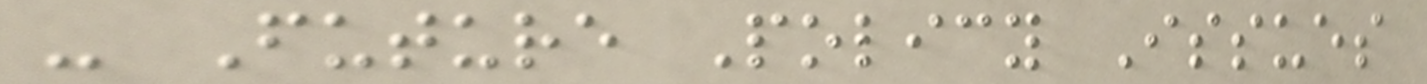- Future Policy Issues
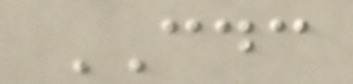CDC
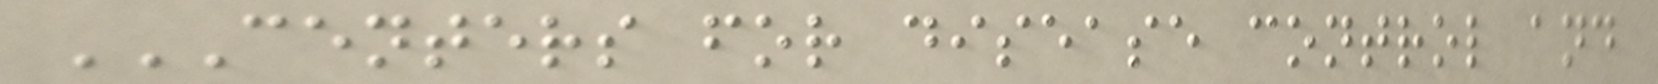CENTERS FOR DISEASE CONTROL AND
